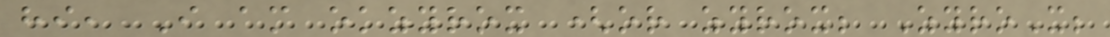hi, I am okzyrox (or zyrox; ZyroX;
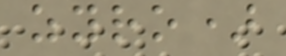zyro)
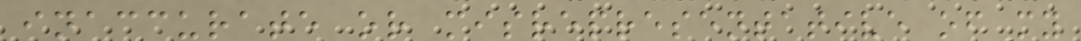inaccurate or misrepresentative of my
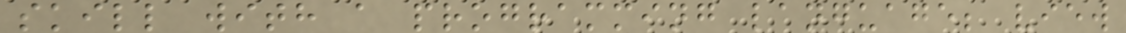skill with a programming language; view
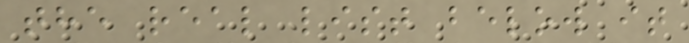the real list below it
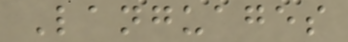Languages
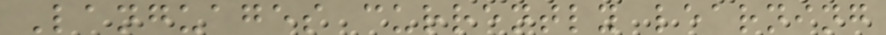Languages currently learning
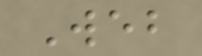Web
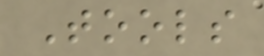Tools
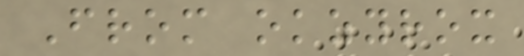From okzyrox
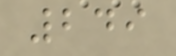249
